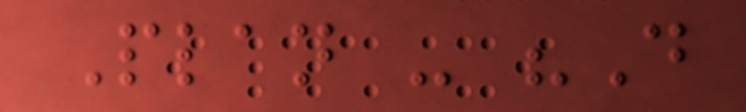Plan - "Do
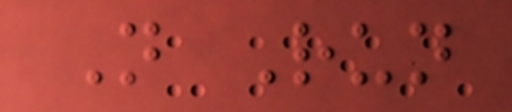Not Run
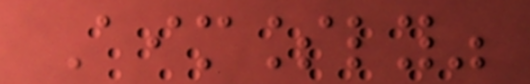Aimlessly"
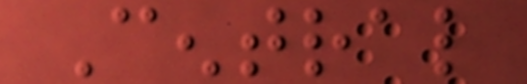Central
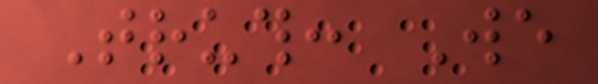Truth: We
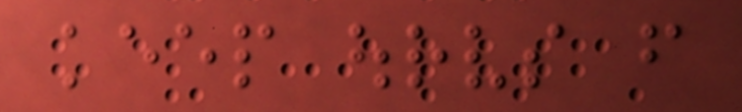keep ourselves from
